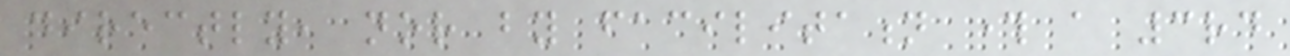directly, nor by facilitation through a 3rd
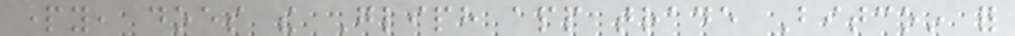party, does the Gliph app trade Bitcoin for
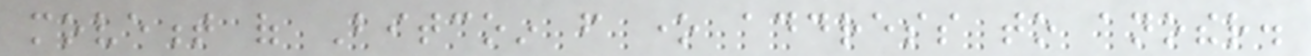movement of Bitcoin from one address to another.
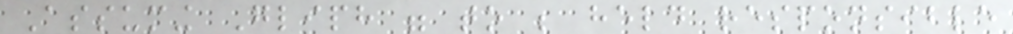Assuming Gliph were to be held responsible
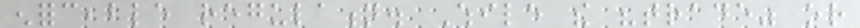enforceable regulation. While the "trade" or
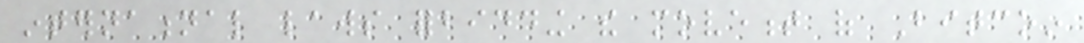international laws forbidding the movement of Bitcoin
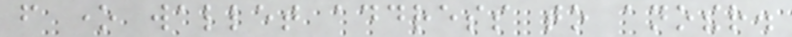from one wallet address to another.
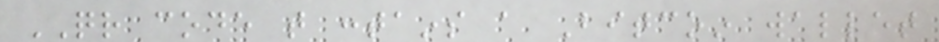QR code that contains a Bitcoin wallet
